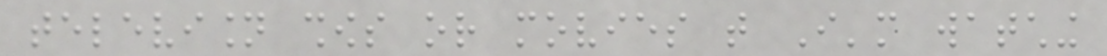television shows or movies that I'm watching
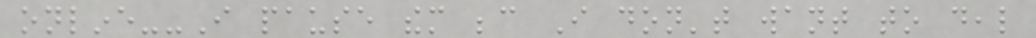online--I pause them because I don't want to deal
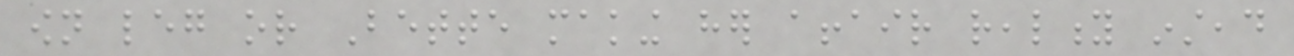own leg or Bette making her affair reality instead
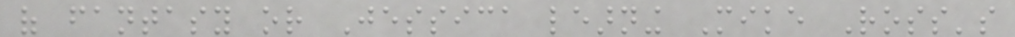of fantasy or Jessica learning Mike Ross's
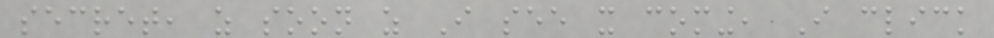secret, as soon as I see it coming, I click
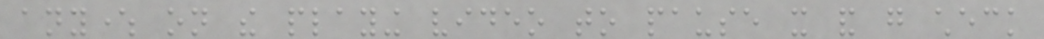anywhere on the playing video to pause it and go check
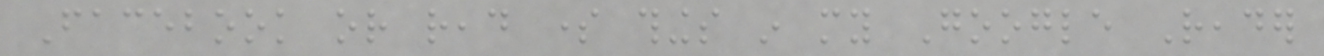Facebook or read some things in my Google Reader
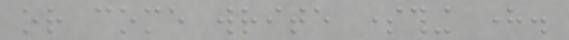or come write something here.
